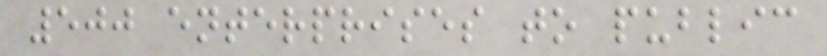500 enterprises to public
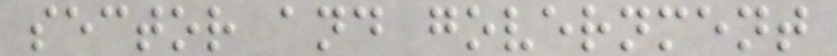sector and government
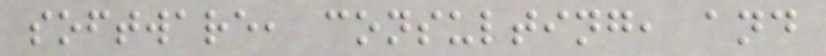software, consulting, and
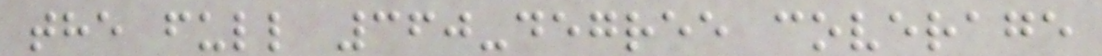the full 360-degree coverage
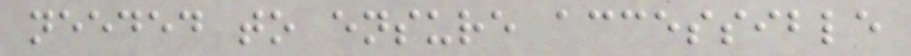needed to ensure accessible
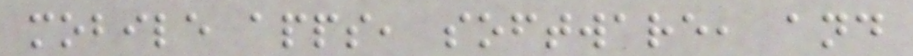mobile apps, software, and
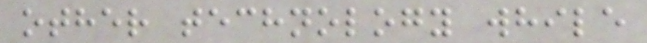other technology while
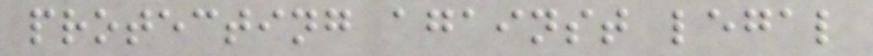protecting against legal
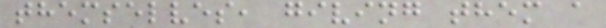themselves, giving them a
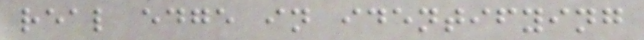real edge in identifying
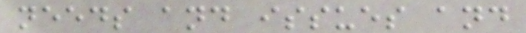needs and issues and
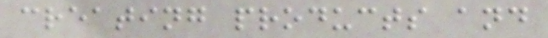creating products and
